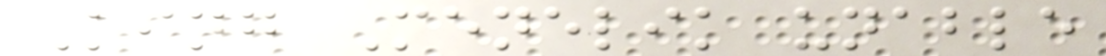King Menelik unable
